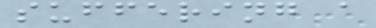suffering a
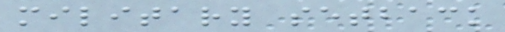military setback
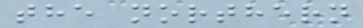the northern
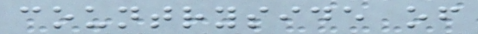countryside of
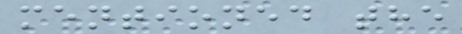mentioned the
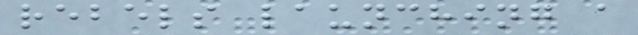rebels launching a
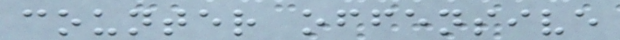counter offensive
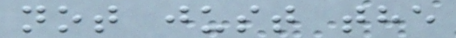not just the
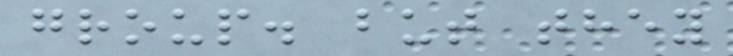group. but they
